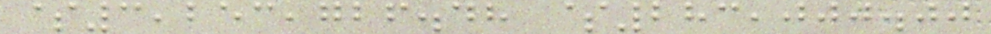$3,253,726.48 $283,000.00
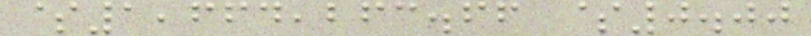$1,664,263.66 $0.00
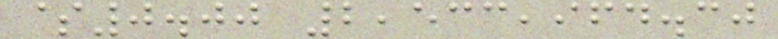$0.00 2,533,964.30
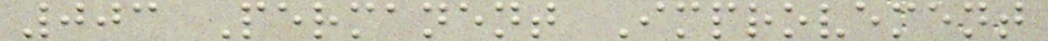003 Permanent Improvement
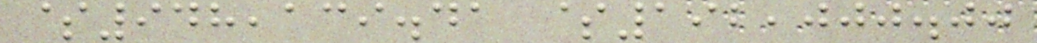$948,139.41 $192,000.00
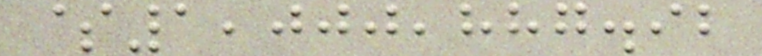$1,000,887.92
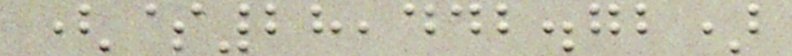($28,442.72)
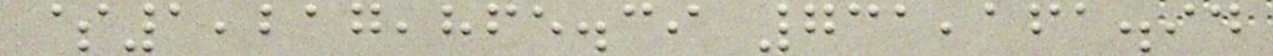$1,217,865.39 731,161.94
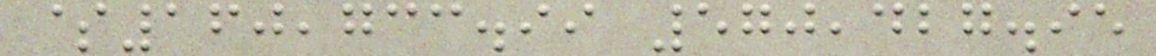$160,733.99 570,427.95
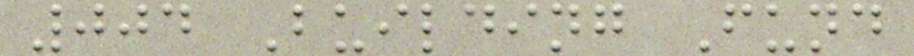004 Building Fund
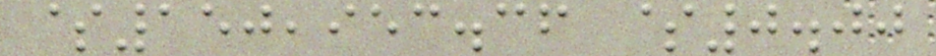$150,953.36 $0.00
